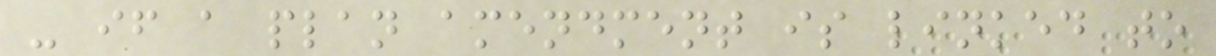- if a plan amendment is linked to
